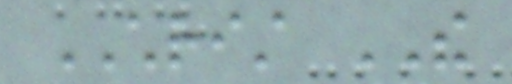CHRIST THE
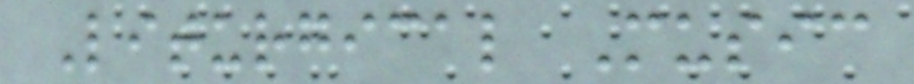Liturgical Music
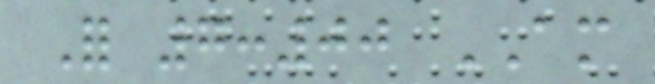For 7:00 AM
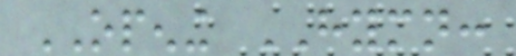OPENING HYMN:
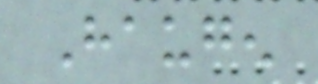Haugen
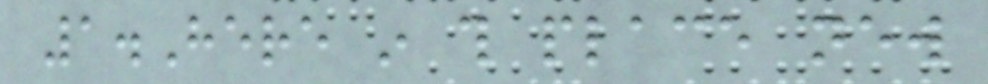1.Here in this place new
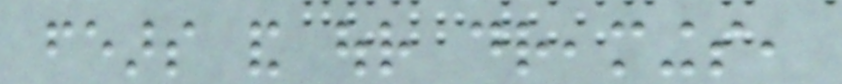fears and our dreamings,
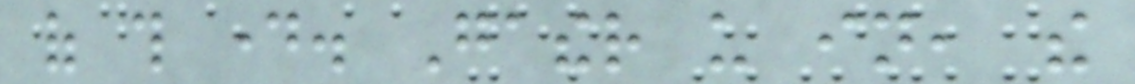of this day. Gather us in, the
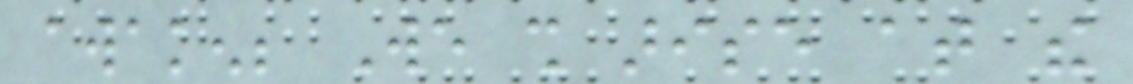awaken; We shall arise at the
